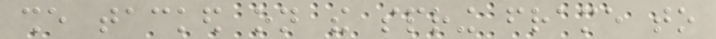she tacked on the spring frame to
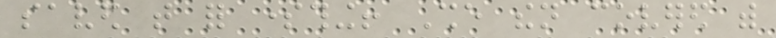saved that for something! She then covered with
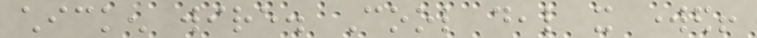chicken wire. Cool deal it worked!
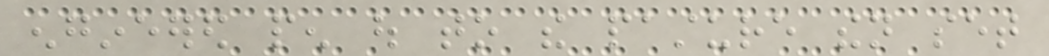engineered pen out to the pasture then set
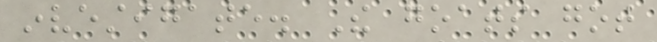investigate. The goats got
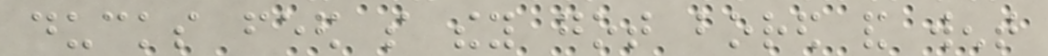ducks feed so they got bored and went
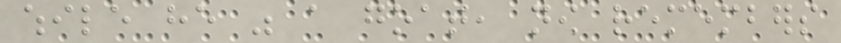while he was a goat, now remembers
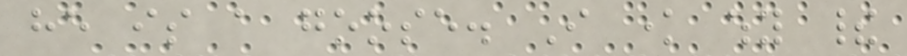he is a goose. I know why their
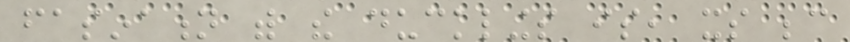fasination with the ducklings is, its because
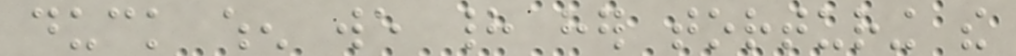duck when we had her torturing the
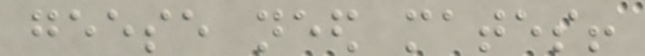geese need mates!
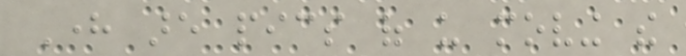Here are pics of us moving the
